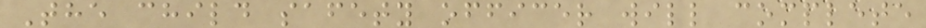The child safety officer will complete
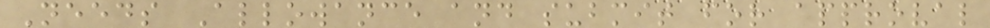Needs Allowance and submit for approval
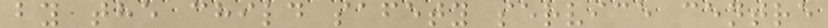by the child safety service centre
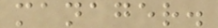manager.
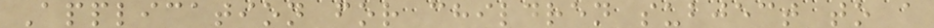Application for children subject to a
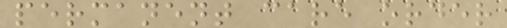permanent care order
